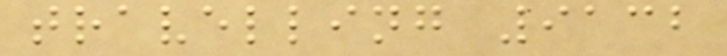travelling 9132
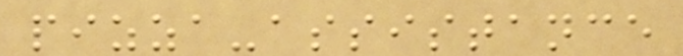pizza-assistance
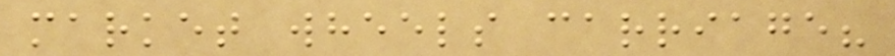market wheels carriage?
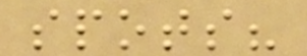spots?
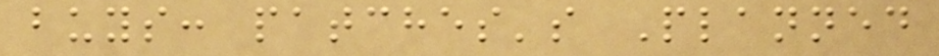buys: patches's Planned
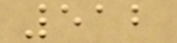512
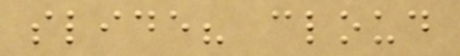slide? cloud
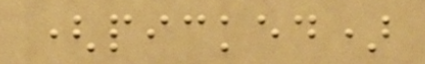(picked)
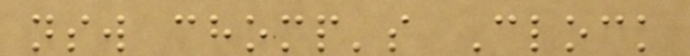nsw chomp's Clock
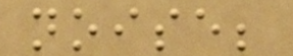noise;
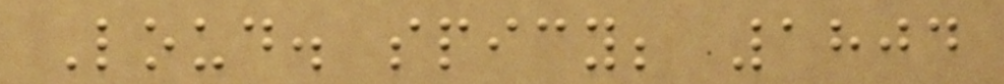Loud. spicy; 1804
